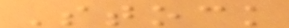Stock
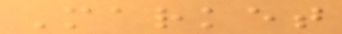Market
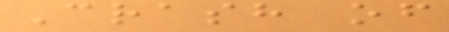Crash of
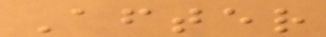After
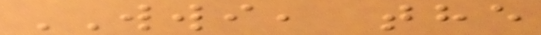WWI, the
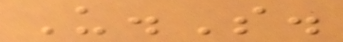U.S.
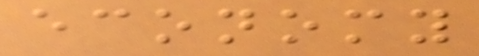economy
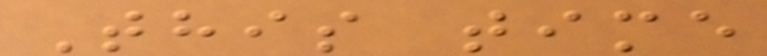This time
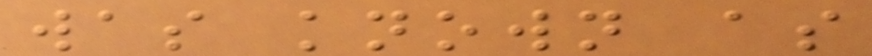was known as
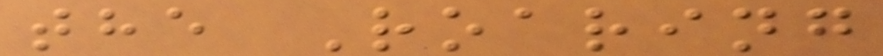the Roaring
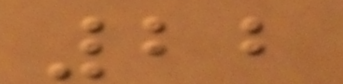22
